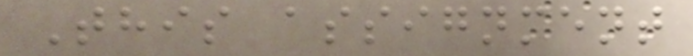This assignment
